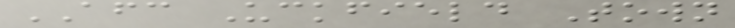AFC Uckfield Town
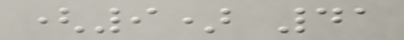(9) 41
